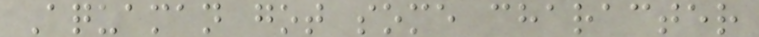Aquaman got some character
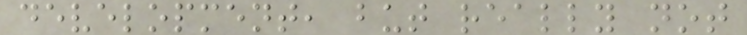development, but really not
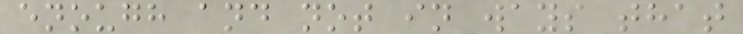enough and not in ways that
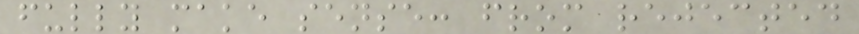fully make sense: from rejected
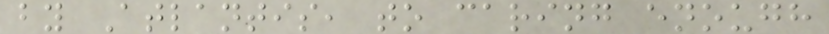by Atlantis, to caring enough
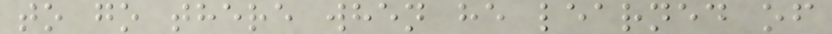to go there when he learned of
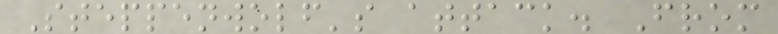Steppenwolf's attack. From
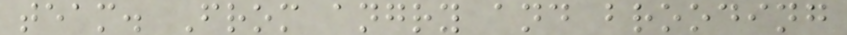team. From angry and brooding
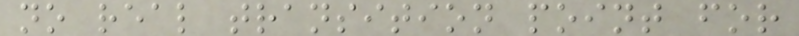no real transition point for
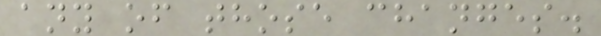any of those changes.
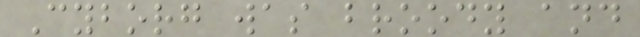Cyborg was broody and
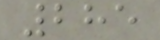285
